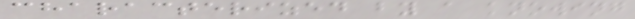characterized by a knowing
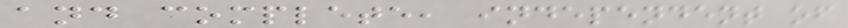and complete, independent of
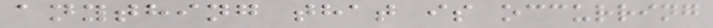anything that is occurring
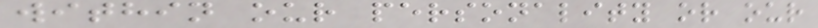within our personality or our
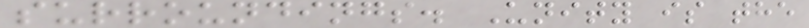surroundings. Unity is the
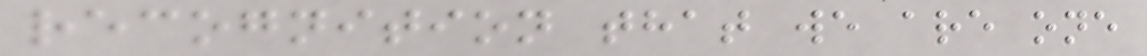recognition that we are one
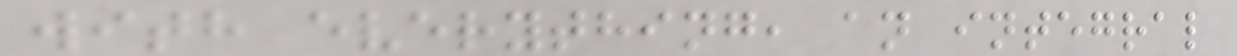with everything, an integral
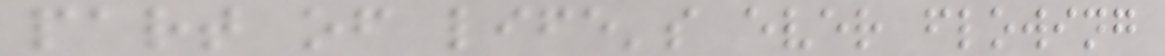part of life's ever flowing
